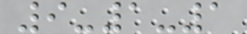9-1-1
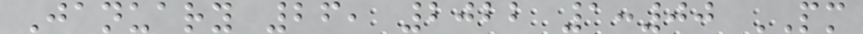January 26, 2022 1:00 PM
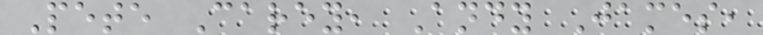Pete Carey, Andy James,
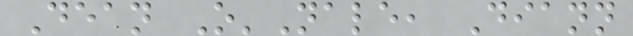Dean O'Nale, Diann
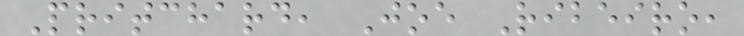Pritchard, Joe Ribeiro,
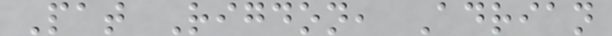Pat Rigdon, Adrian
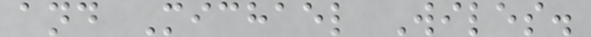and Michael Wiles.
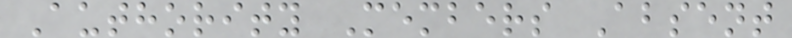Authority Members Absent
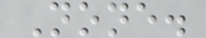None.
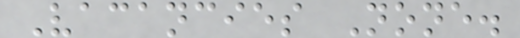Vacancies None.
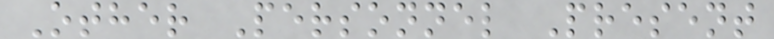Other Personnel Present
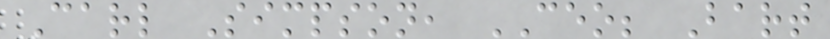Carl Simpson, CEO; Bart
